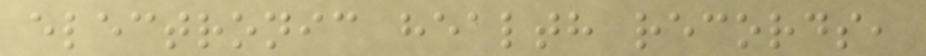electronic health records,
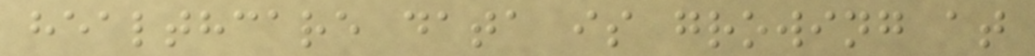healthcare data is growing at
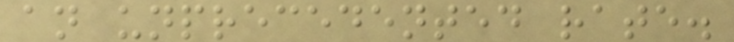an unprecedented rate.
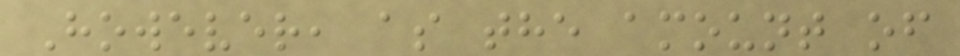However, as the amount of
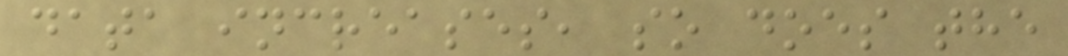data increases, so does the
